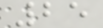25
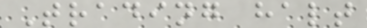Trading halt
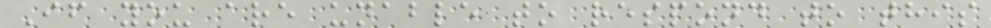If you are unable to respond to this
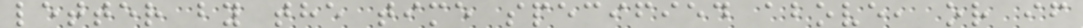letter by the time specified above, or if
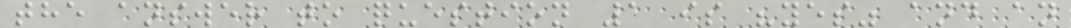the answer to question 1 is "yes" and an
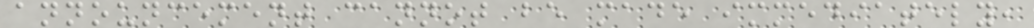announcement cannot be made immediately,
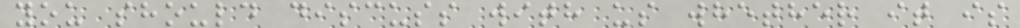you should discuss with us whether it is
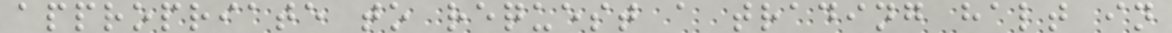appropriate to request a trading halt in
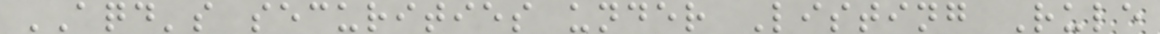AQD's securities under Listing Rule
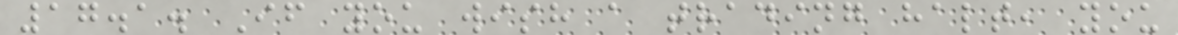17.1. If you wish a trading halt, you
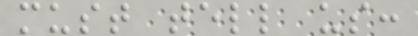must tell us:
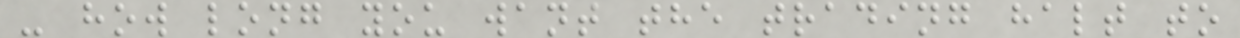- how long you want the trading halt to
